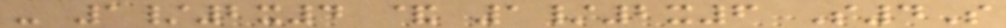- 1/2x4 & 1/2x6 S4S
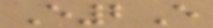E2E
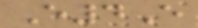E4E
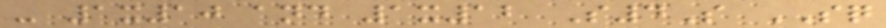- 1x10 and 1x12 S4S SQ
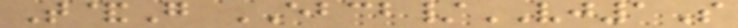T&G EBCB/VJ1S
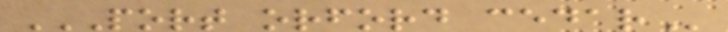PORT ORFORD CEDAR
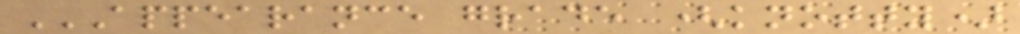APPEARANCE GRADE (KNOTTY)
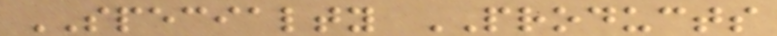SPECIALTY PRODUCTS
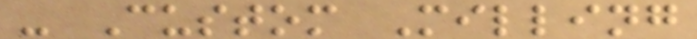- Custom Milling
